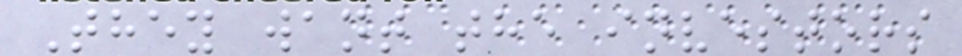They want the investors
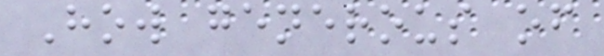How generous of
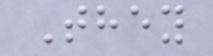They
